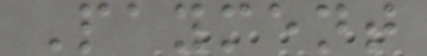Payment
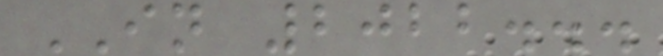IN 2022...
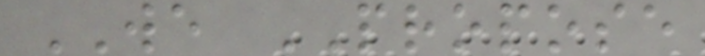WE PROPOSE
